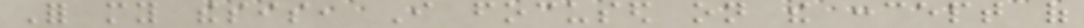For my thesis, I focused on the concept of
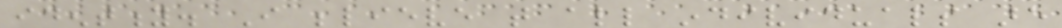identity. I believe that all individuals are
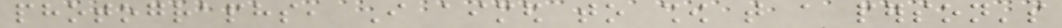photographs, I aimed to show that a person's
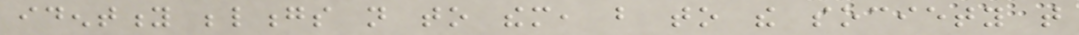identity belongs not to them, but to the society that
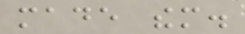made them.
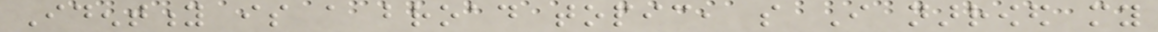Identity is a broad topic, so I narrowed my
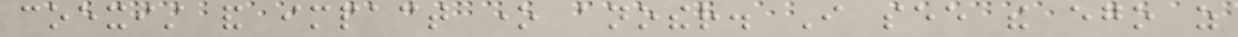coexist and impact one another. I see the ego as
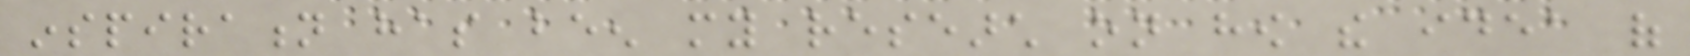inspiration has been my research on how the idea of
